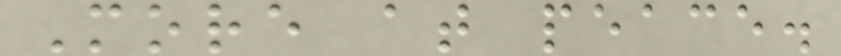More at peace.
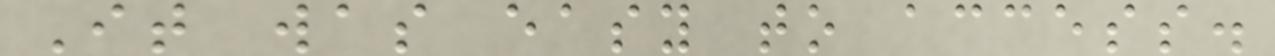It was easy to access.
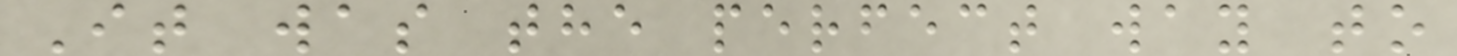It was the perfect way to
